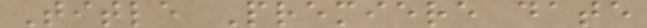Title Premiere date
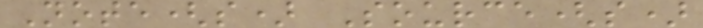Note(s) Source(s)
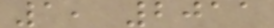1, 2011
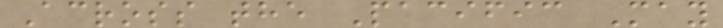Across the Pacific May
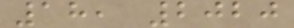18, 2020
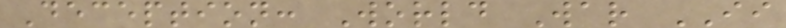Deception: World War II
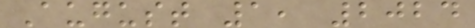August 1, 2024
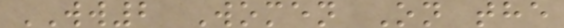WW2 Women On the
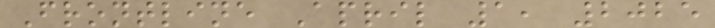Frontline April 1, 2025
